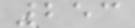253
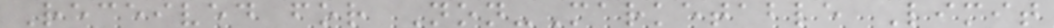Received for Non-Marketable Limit
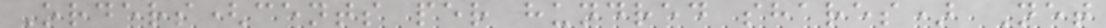Orders(cents per hundred shares) Net
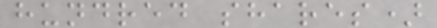hundred shares)
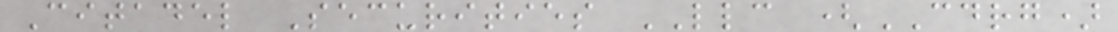Citadel Securities LLC (CDRG)
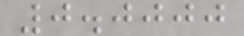0.0000
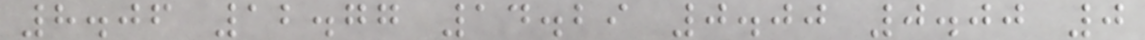8.06 12.77 14.29 0.00 0.00 0
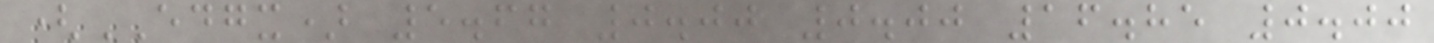(EDGX) 5.67 0.00 0.00 16.85 0.00
